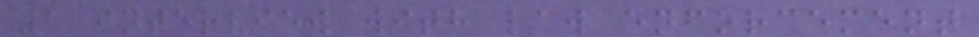1 interview with law enforcement
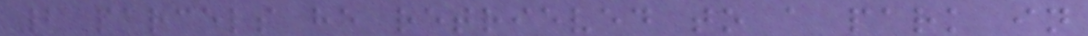2 parcels he retrieved to a park in
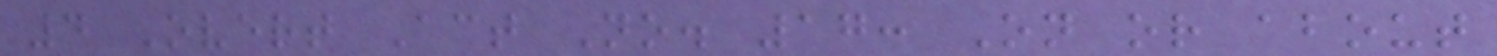4 Overt Act No. 17: On or about
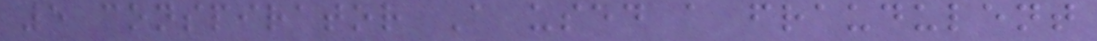5 conspirator A used a fraudulent
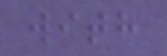with
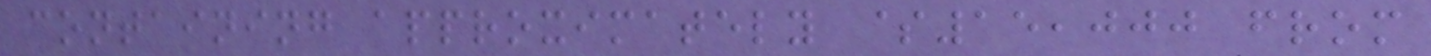containing approximately $15,000 from
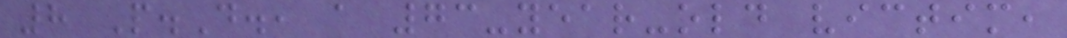8 P.D., a 73-year-old victim,
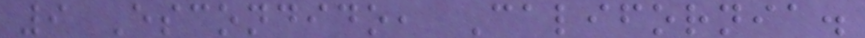9 Escondido, California.
